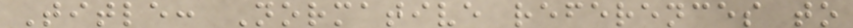Title: Normative references to
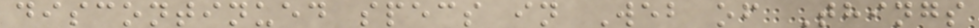discontinued specs in Web of Things
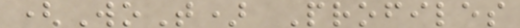(WoT) Profiles
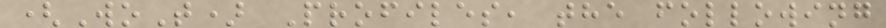(WoT) Profiles, the following
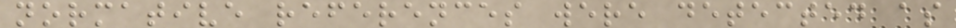normative references were detected as
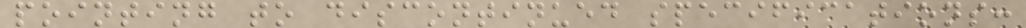pointing to discontinued specifications:
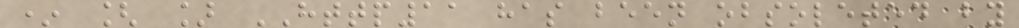* [ ] HTTP11 has been obsoleted by
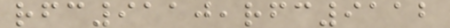rfc9110,rfc9112
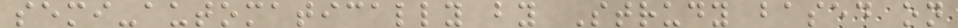semi-automatically by Strudy based on
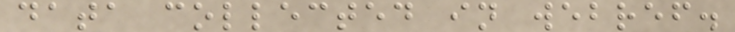data collected in webref.
